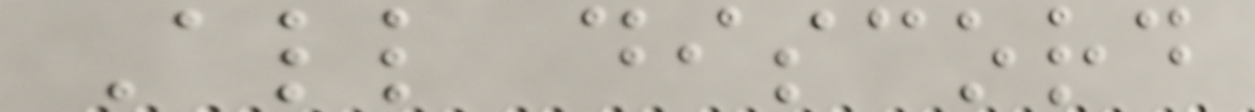All discord
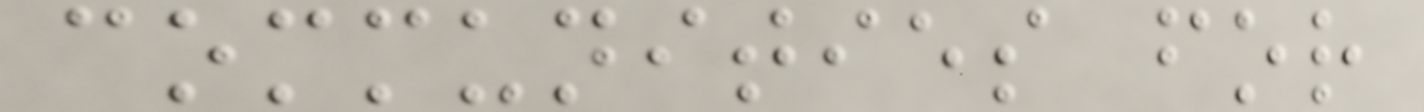communities for
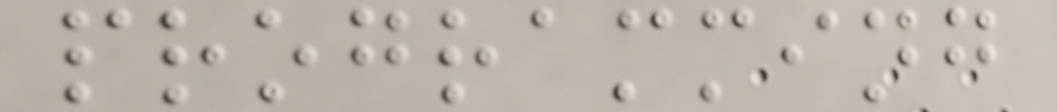programming
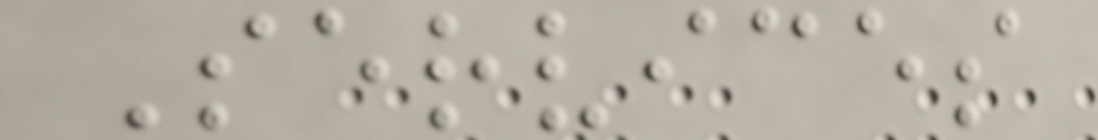Services
